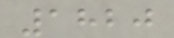1820
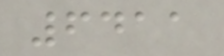6411
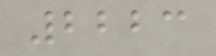2223
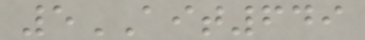5AIT649
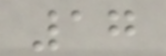17
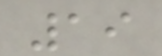19
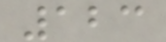123
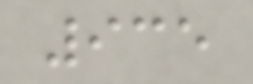935
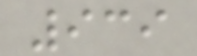939
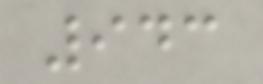943
